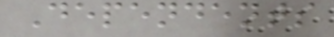Dependents
